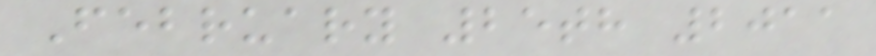February 25th 2011
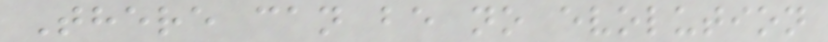There can be no evolution
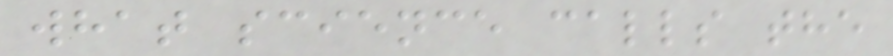what science calls the
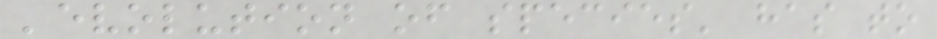'evolution of species' has to
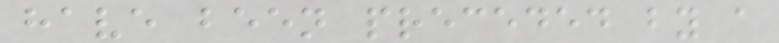have been preceded by a
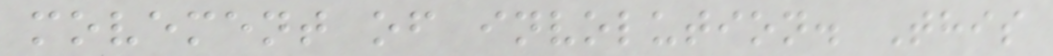movement of involution. This
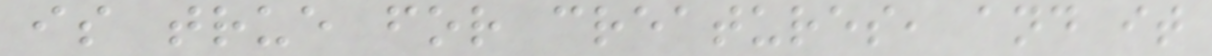is true for creatures, and it
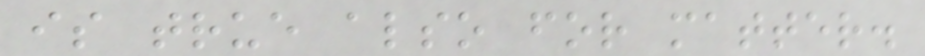is true also for matter.
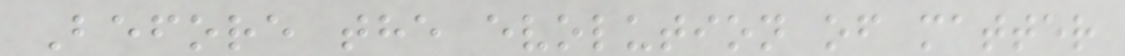Before the evolution of matter
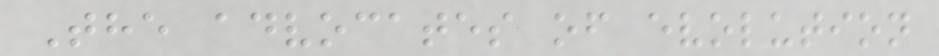The advocates of evolution
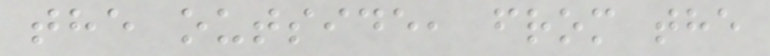the outside, from the
